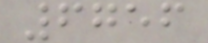6756
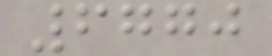6770
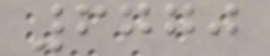6770
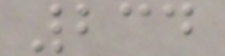234
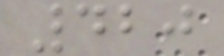420
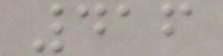416
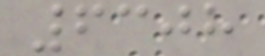6308
